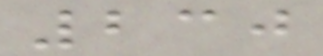230
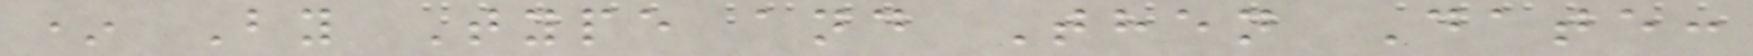* By Type and Then Date:
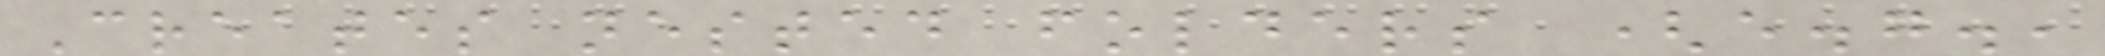Creates nested folders (e.g.,
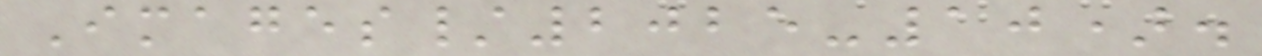Images/2025-10).
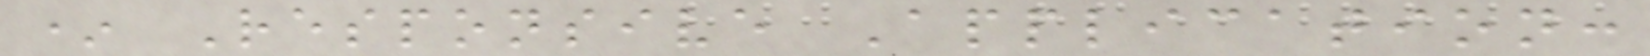* Responsive Application:
